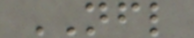NFL
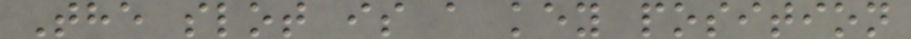The slot is a key position
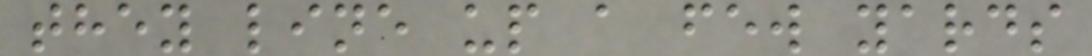they line up a few yards
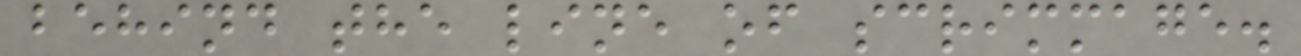behind the line of scrimmage.
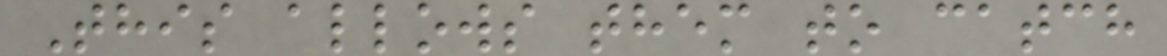This allows them to catch
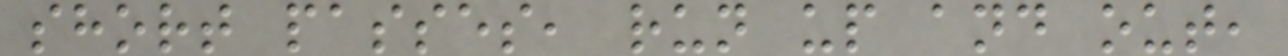short passes, run up and out,
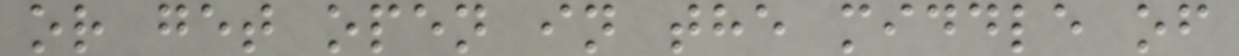or get open in the middle of
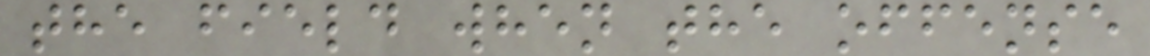the field when the offense
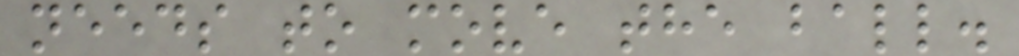needs to move the ball.
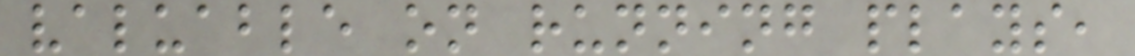valuable on running plays,
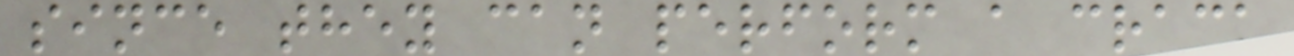since they can perform a crack
